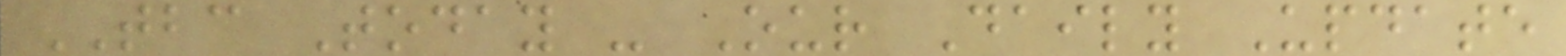TBC Today - Our Daily Update
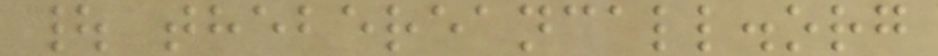| thebereancall.org
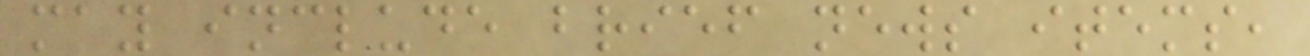may include brief news items,
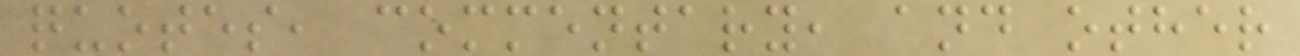quotes, commentary, and other
